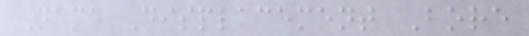Name Displacement Bore
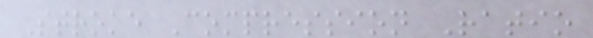Stroke Compression Ratio
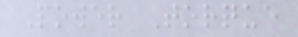Power Torque
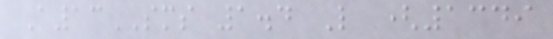A13SMS 1.4 L (1349
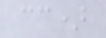cc)
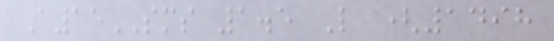A15SMS 1.5 L (1498
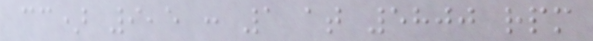cc) 9,5 : 1 at 5800 rpm
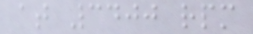at 3400 rpm
